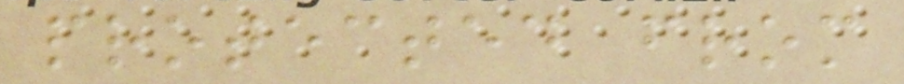protected from
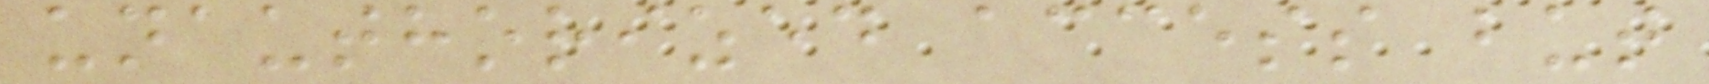unauthorized access but
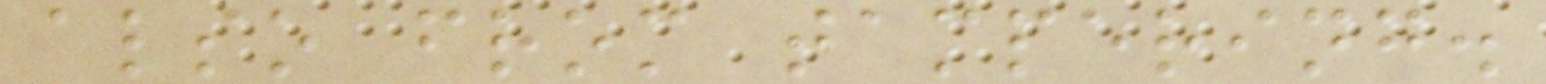also from tampering.
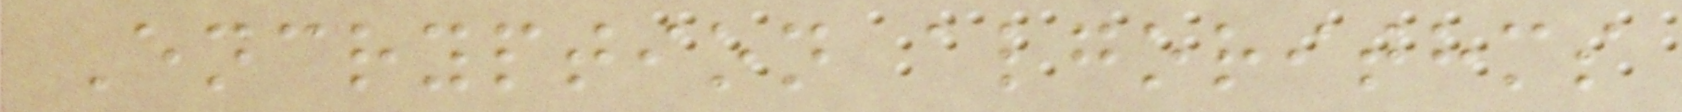Encryption algorithms
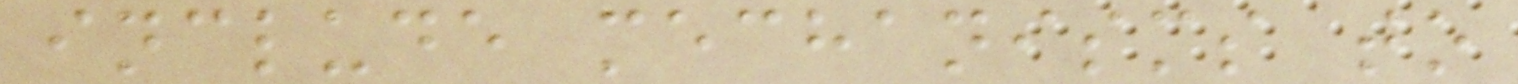include mechanisms to
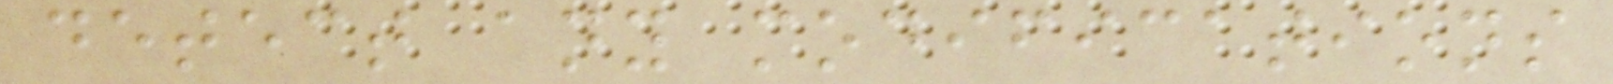detect any modifications
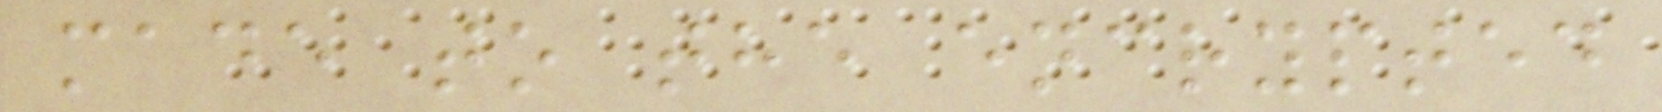made to the encrypted
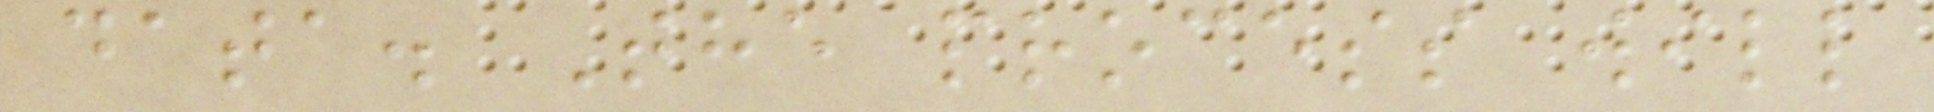data. The process will
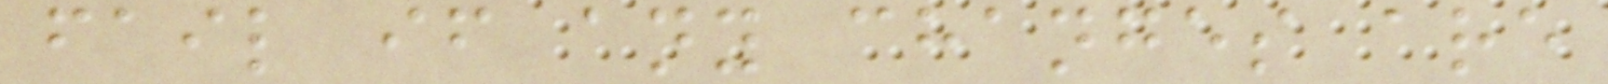fail if any changes are
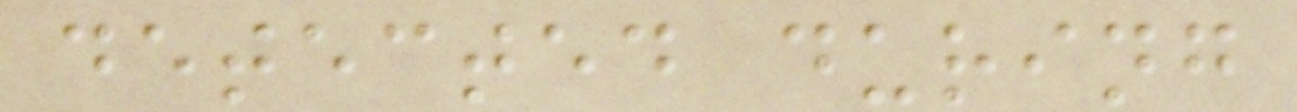detected during
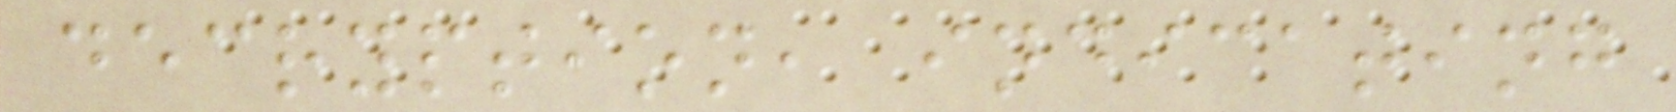decryption, indicating
